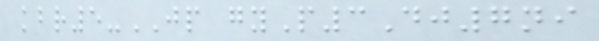kbr5-JP gyP3Dj7ni
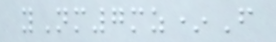yNm7mz*F
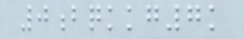0bqkkg7k
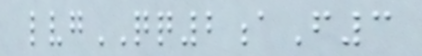lvgQQ2aF3
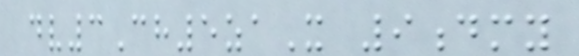dv3Ch5zaX 9dmy
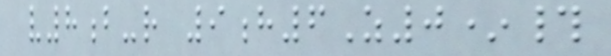v8b-r 9h6Z0*#
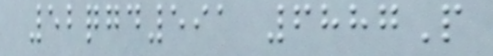52qgd591 6887P
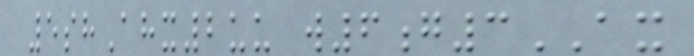5shAhx2uu w6g3AX
